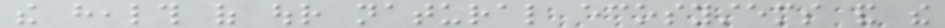the health of our natural ecosystems and the
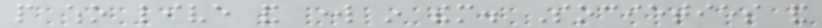people who live and work in them. Societies and
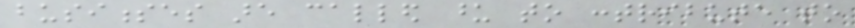businesses are called upon to contribute to
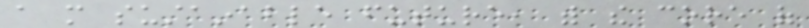a more sustainable future, with the core of
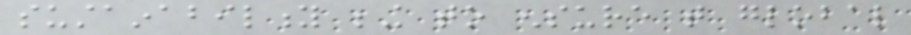sustainability being to ensure that global
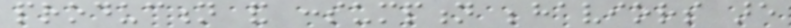production and consumption behaviors are
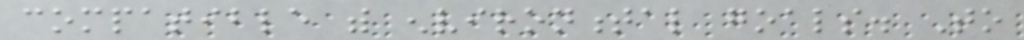compatible with environmental goals. To
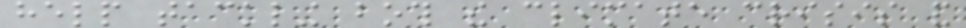help tackling both the climate crisis and
